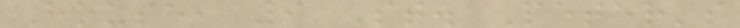House, 9 St. Peter's
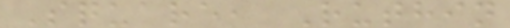Square, Ruthin
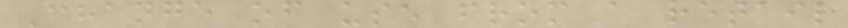Change of use from a retail
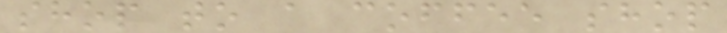shop to a coffee shop
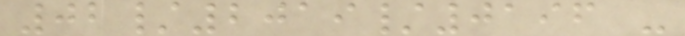02/2019/0196 -
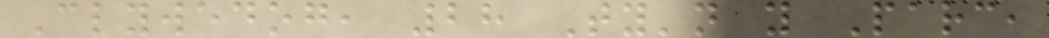Clywedog, 28 Ty'n y Parc,
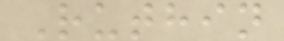Ruthin
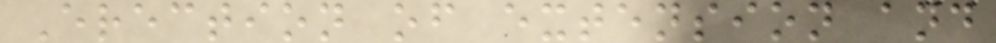Erection of extension and
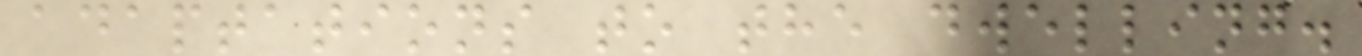adaptations to the dwelling.
